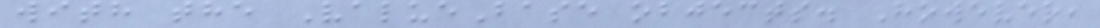with the ValueBase objects. However,
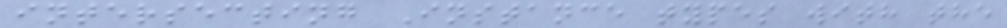intersecting Instance types with the
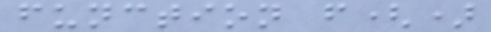function f()
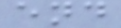end
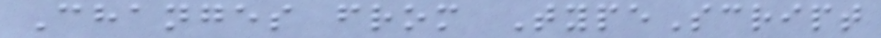Changes from TypeScript
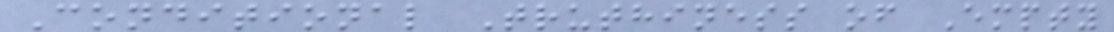Conditional Truthiness of Empty
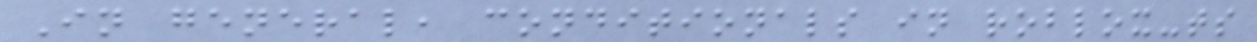In general, conditionals in roblox-ts
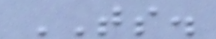TS.
